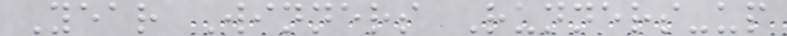Year Winners Runners-up
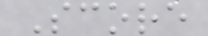Score
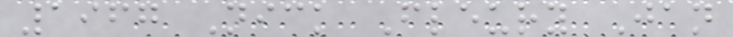1967 Nick Fleury Jan
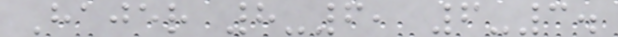Hajer 8-6, 6-3.
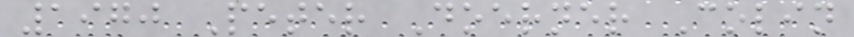1970 Peter Doerner Colin
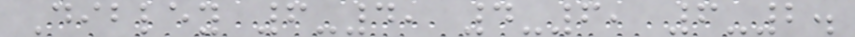Dibley 6-4, 4-6, 6-2.
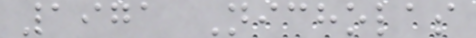1971 Nicholas
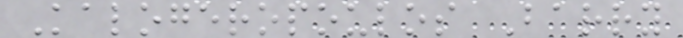Kalogeropoulos Barry
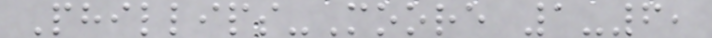Phillips-Moore 1-6,
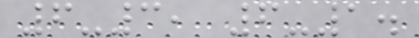6-3, 6-1.
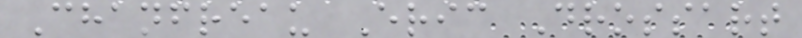Chanfreau Eric Drossart
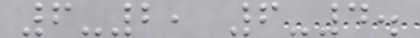6-2, 6-4.
